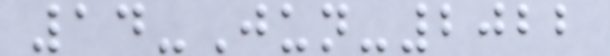14-Jun-2022
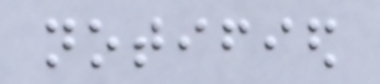notified
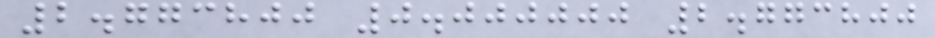2.773800 0.000000 2.773800
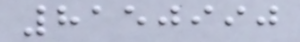8150990
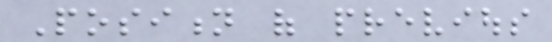Position of previous
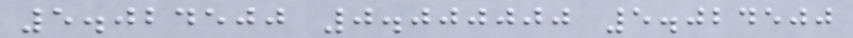5.024500 0.000000 5.024500
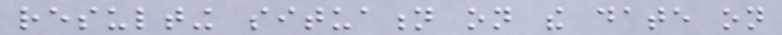resulting situation on the date on
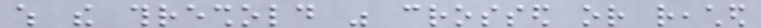which the threshold was crossed or reached
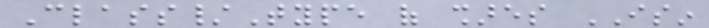Class/Type of shares ISIN
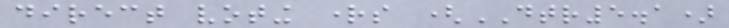direct voting rights (DTR5.1)
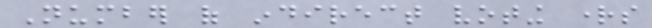Number of indirect voting rights
